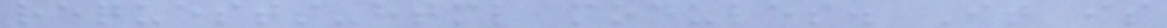requests-html modules. It is
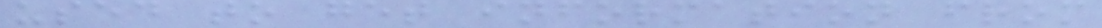used to get information from
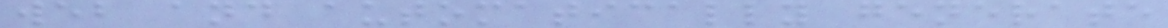web and automatically generate
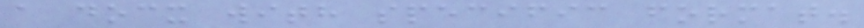a docx with specific format.
